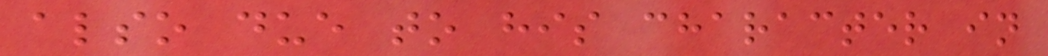also due to his character in
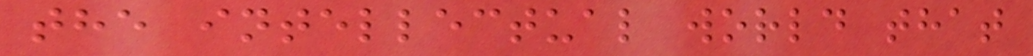the intellectual world that
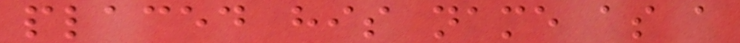placed his name as a
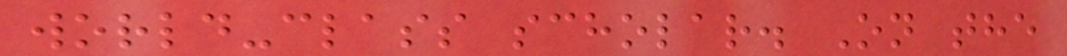world-class scholar. On the
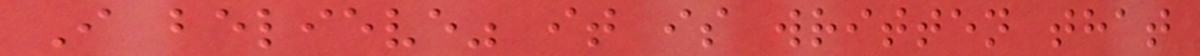I believe" it is written that
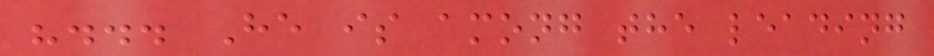"... He is among the leading
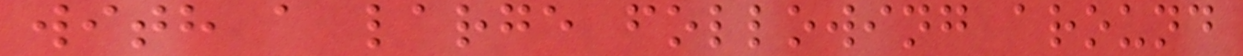with a large following around
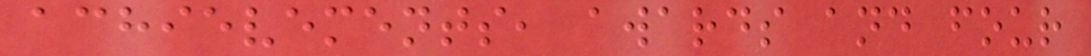achievements, awards and four
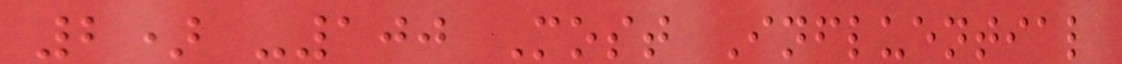2) -100 Most Influential
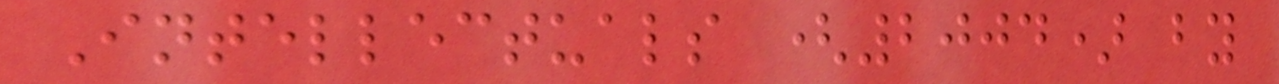Intellectuals (2004) by
